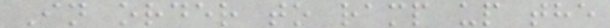In order to ramp up the
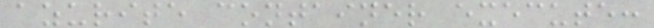azurite container execute:
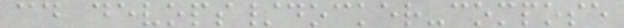cd devops/docker-compose
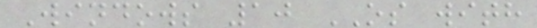Windows 10 OS with
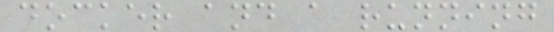docker and a running
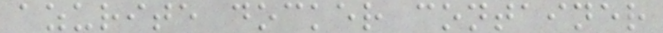azurite docker container
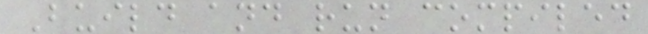Build and run compiled
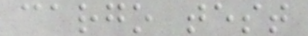cargo test
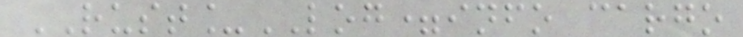RUST_LOG=info cargo
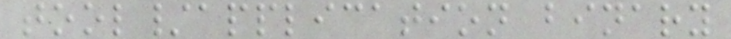tool/application binary
